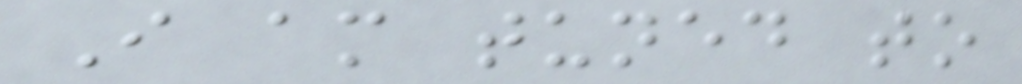I am tuned to
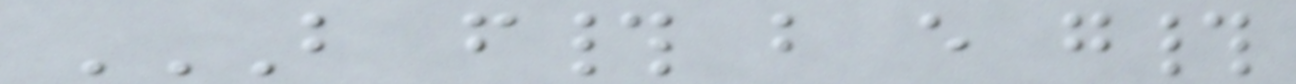B F# B E G#
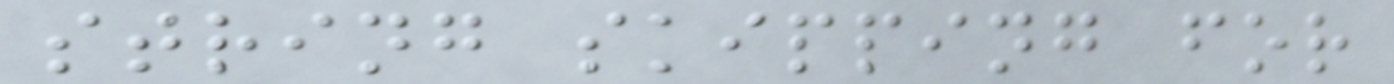string skipping for
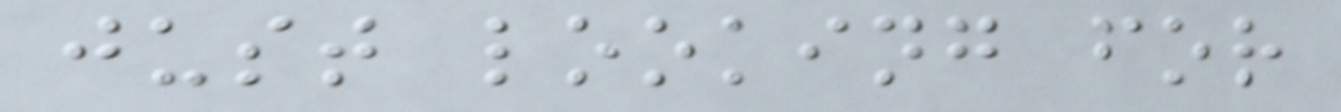just looking for
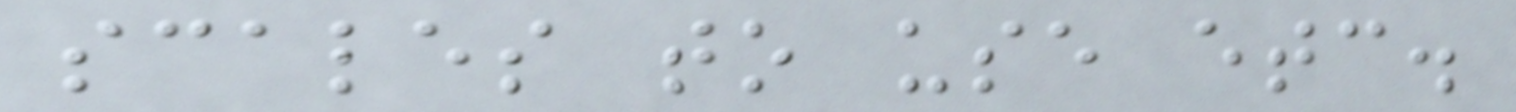scales to use etc.
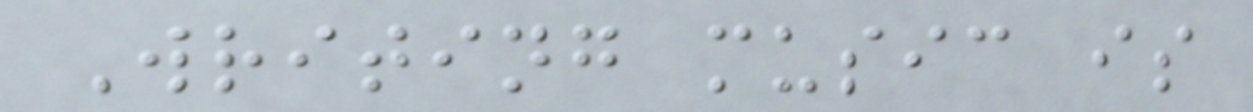Writing music is
